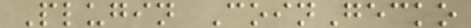Plugin CoinGecko
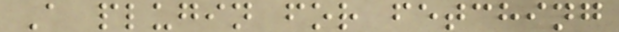A plugin for fetching
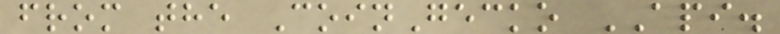from the CoinGecko API.
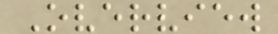Overview
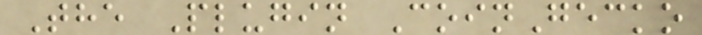The Plugin CoinGecko
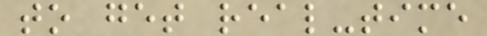to get real-time
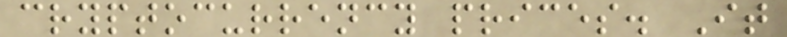cryptocurrency prices. It
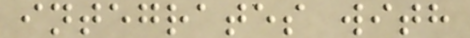integrates with
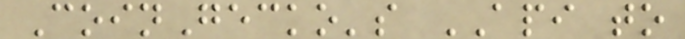CoinGecko's API to
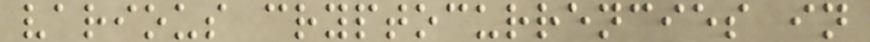various cryptocurrencies in
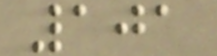101
